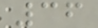36
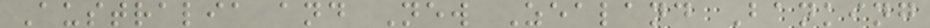Australia and New Zealand Banking
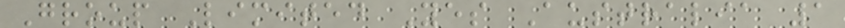Group Limited Yes Australia 1
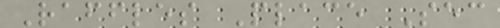Raffles Place Sec
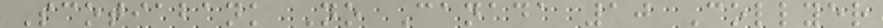Scotiabank No Canada 10 Collyer
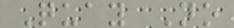Quay No
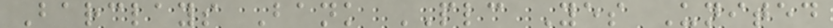Barclays Bank PLC Yes United
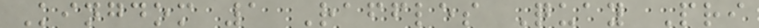Kingdom 1 Raffles Quay Pri
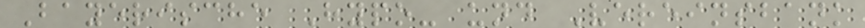Bayerische Hypo- und Vereinsbank
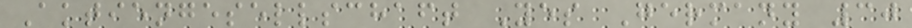Aktiengesellschaft Yes Germany 30
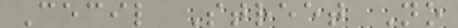Cecil Street No
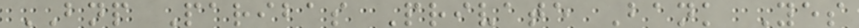BNP Paribas Private Bank Yes
